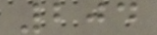204
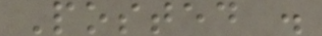Posted .
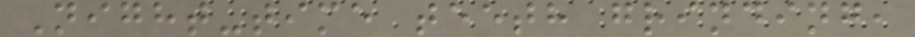Night-time teeth grinding,
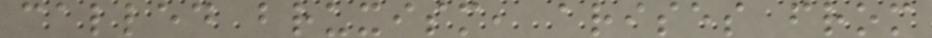called bruxism, arises from
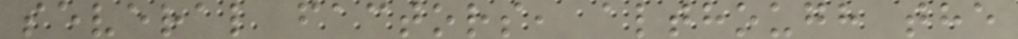several factors, although the
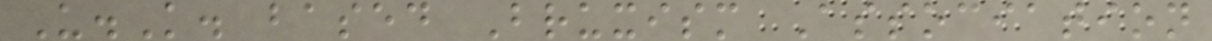U.K. based Bruxism Association
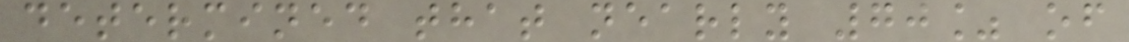determined that nearly 70% of
